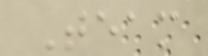Team
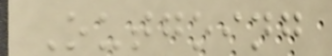Outgoing
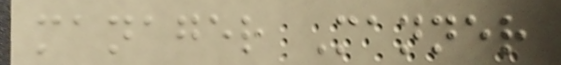manager Manner
